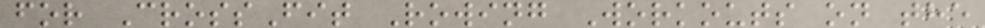for CrossFit Rowing Workouts on the
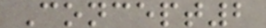Concept2
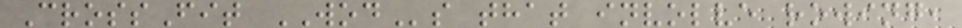CrossFit WODs that involve rowing,
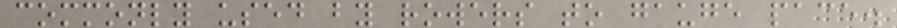commonly used by rowers to gauge pace.
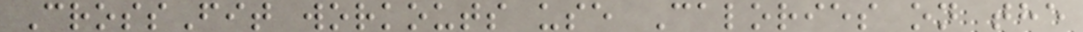CrossFit workouts use Calories on the
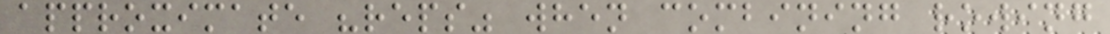approximate "reps" when combining rowing
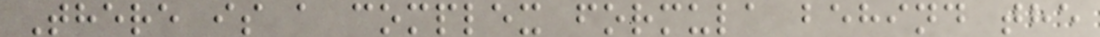There is a complex formula behind the
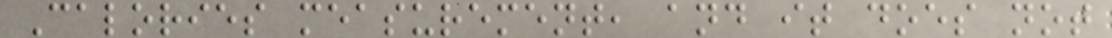Calories measurement, and it does not
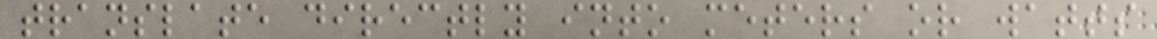translate directly into meters or watts
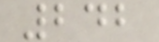242
